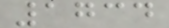1734
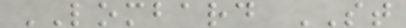LOMBARD ST
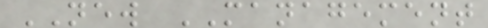NEW MANAGEMENT
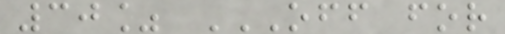30% OFF FOR
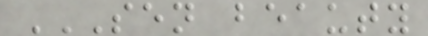SEN BEAUTY
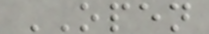OPEN
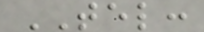TEL:
